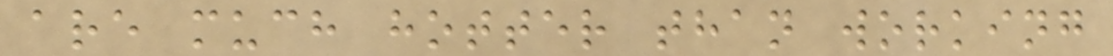are much hotter than working
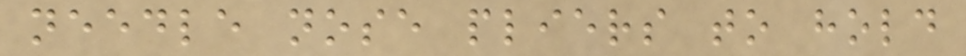needle nose pliers to hold
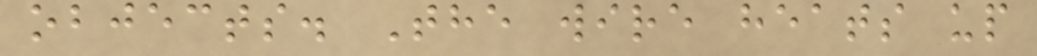objects. The wire heats up
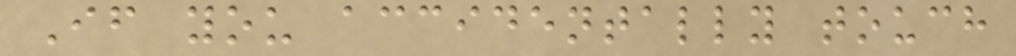If you accidentally touch
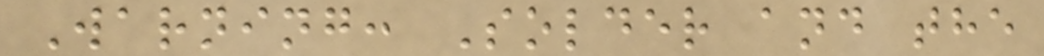Warning: Solder and the
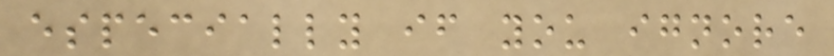especially if you ignore
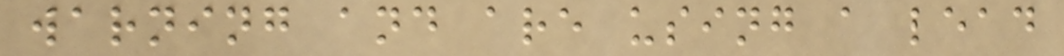warning and are using a lead
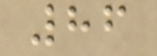86
